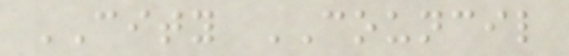CITY COUNCIL
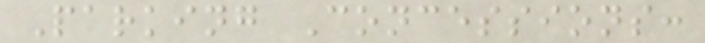Parking Concessions:
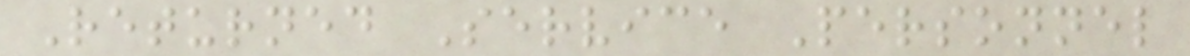Returned Service Personnel
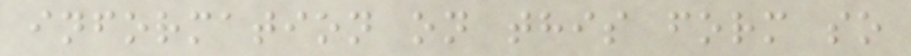information on this form so
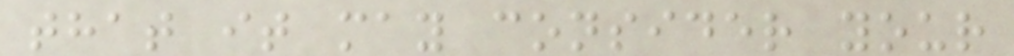that it may consider your
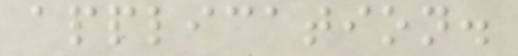application.
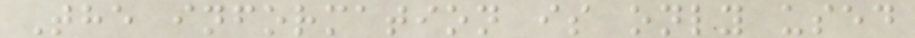The information is only used
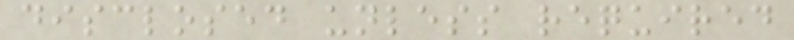disclosed unless required
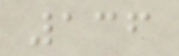136
